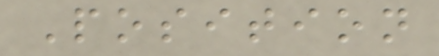Position
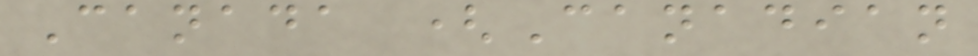Canada (Canadian
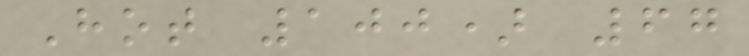Hot 100) 67
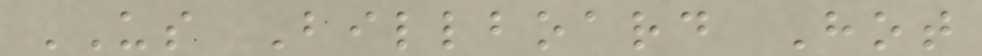US Billboard Hot
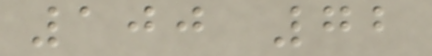100 72
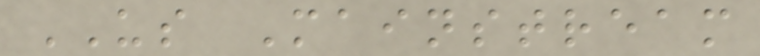US Mainstream
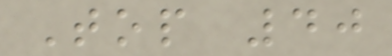Top 40
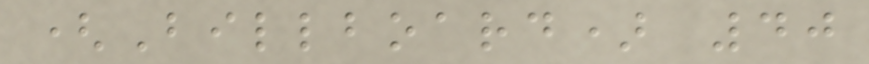(Billboard) 40
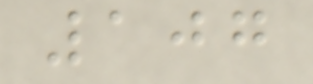107
